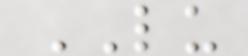LU
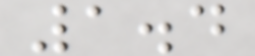1.4
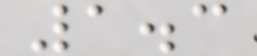1.3
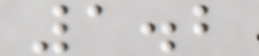1.2
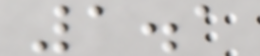1.1
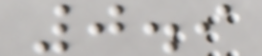0.9
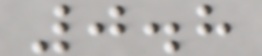0.8
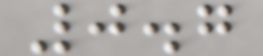0.7
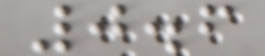0.6
